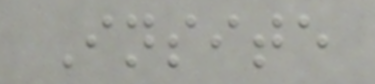Insite
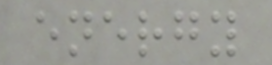energy
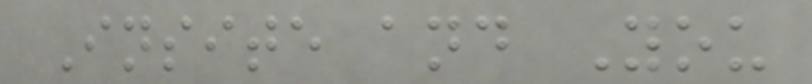Insite and You
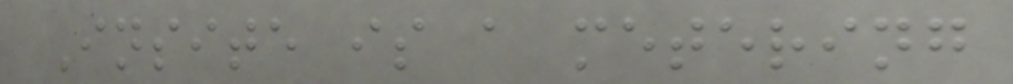Insite is a metering
